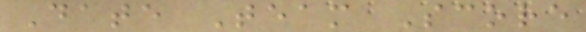Date Team Score
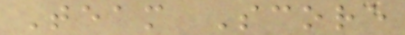Team Score
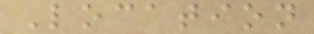Location
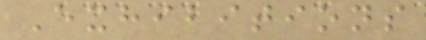Exhibitions
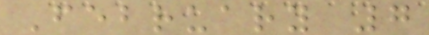February 7
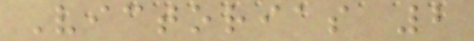Victorias 2
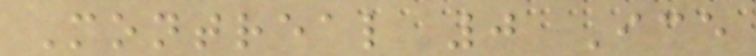Montreal 0 Ice
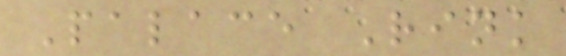Palace Rink
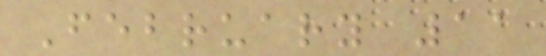February 11
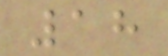18
